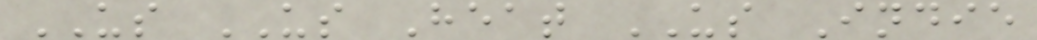US US Heat US Indie
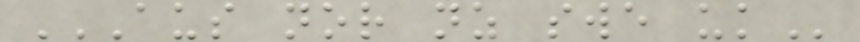AUS NOR NZ SWE UK
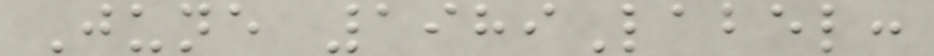June 1989Label:
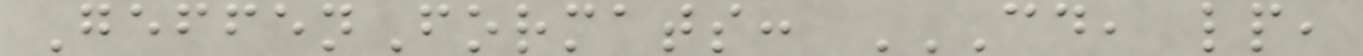GeffenFormats: CD, LP,
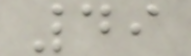49
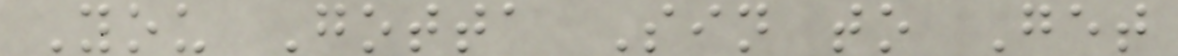You Gotta Sin to Get
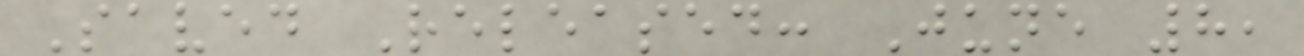Saved Released: June 8,
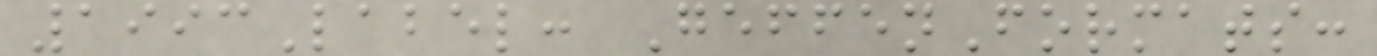1993Label: GeffenFormats:
